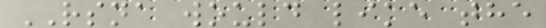RSNA would like the
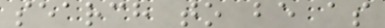search to be as
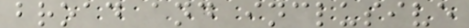broad and inclusive
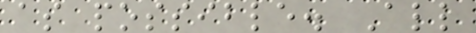as possible. All
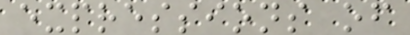expressions of
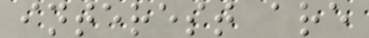interest are
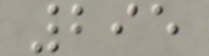295
